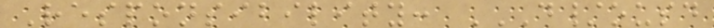Responsibility: D/OUSD
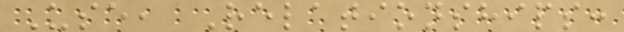Use, Relationships:
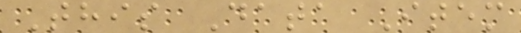This Data Item
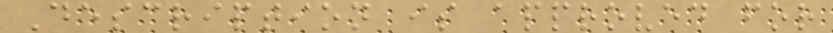Description is approved for
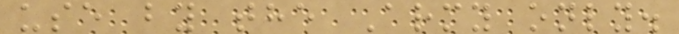use by the Army only.
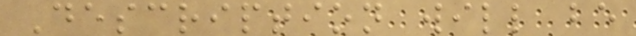Description will be
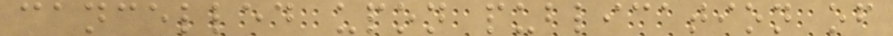cancelled upon publication of
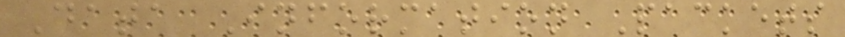Data Information Packets
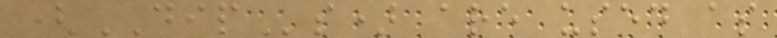(DIPs) are used as
